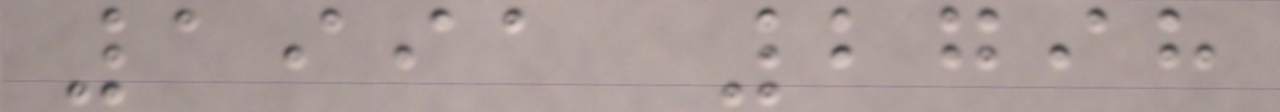1991 2798
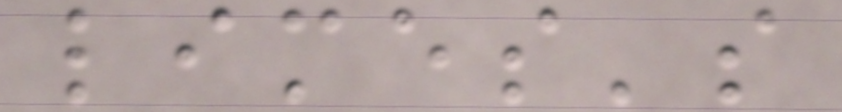limes's
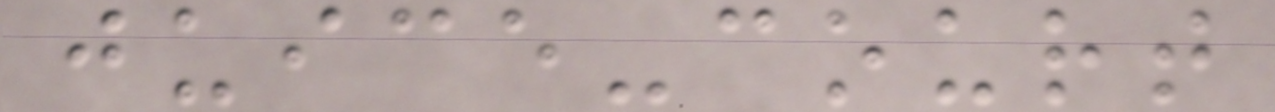juice-court
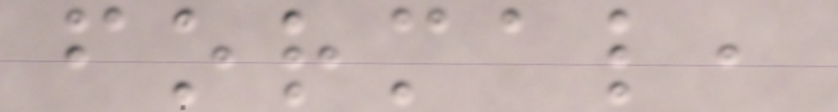formal,
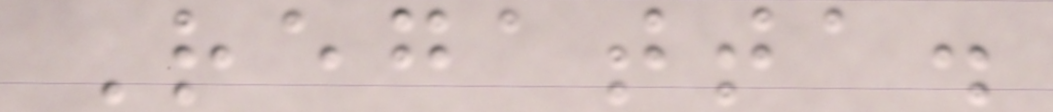Regatta.
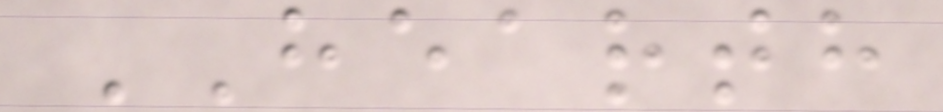HEARTH
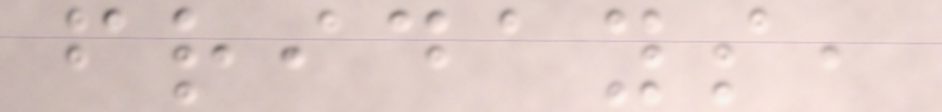fridays,
